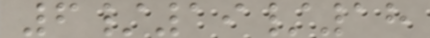6/19/18
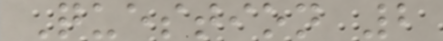Question 2
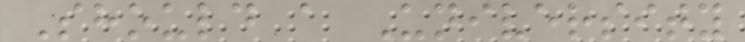Should a University
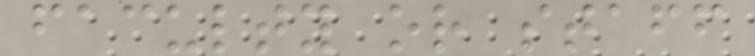faculty or staff
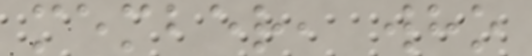member, who
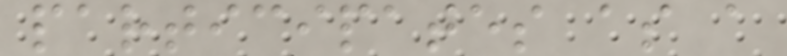participates as a
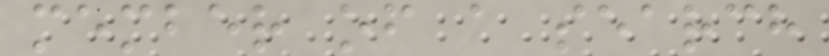member of a search
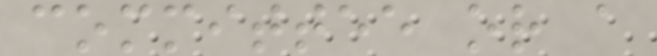committee or a
